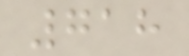718
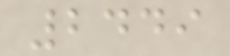2449
